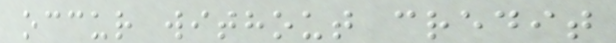occur without credit
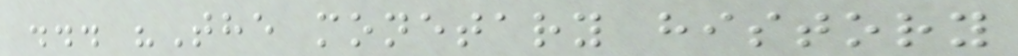... "The monetary history
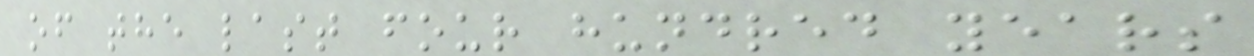of the last four hundred years
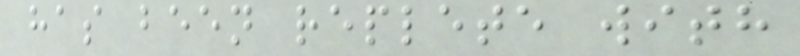has been replete with
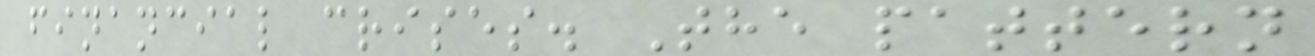financial crises. The pattern
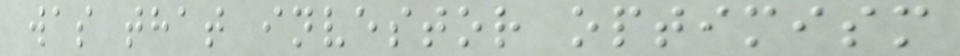was that investor optimism
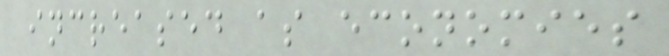increased as economies
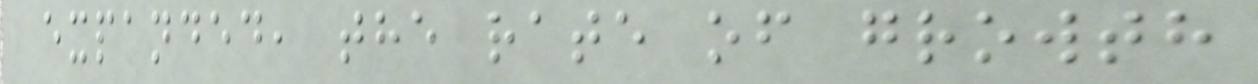expanded, the rate of growth
